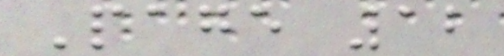Page 12
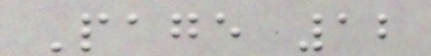Page 12
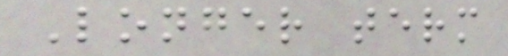Longer term
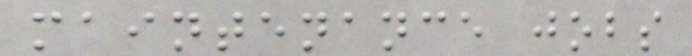maintenance jobs
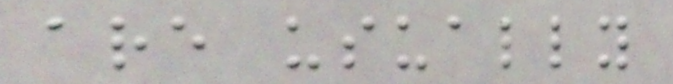are usually
